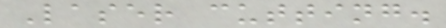Laser cutting.
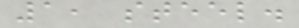1, steel.
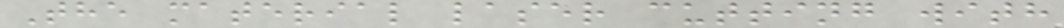The material laser cutting with
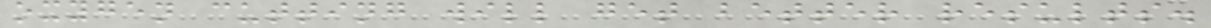oxygen cutting will get better results.
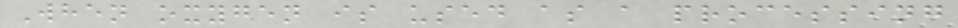When oxygen is used as a processing
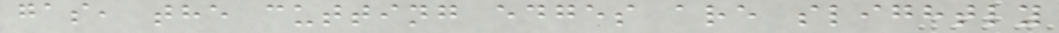gas, the cutting edges are slightly
